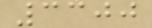3300
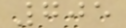705
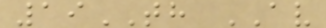19TH AV
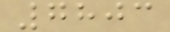7803
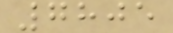7805
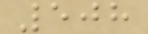508
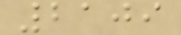2109
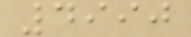4990
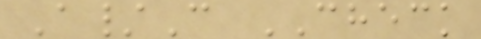A/C CHECK
